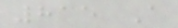815 A
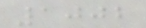1002
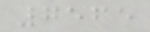7565
